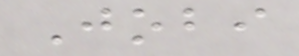Jobi
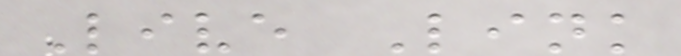Live Link
